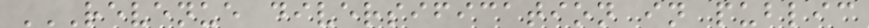REVENUE DIVERSIFICATION IN PUBLIC
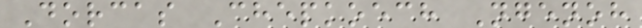Dorcas Chepkoech Ngenoh
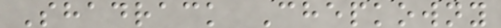Shadrack Chepkowny
